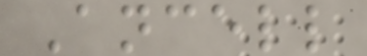Ancell
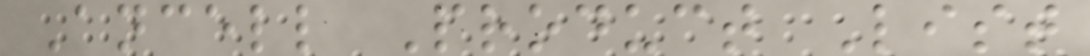Ancell Product List
